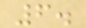6.
